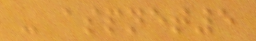- aspnet5
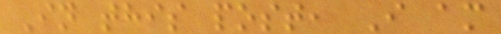In this post, I am
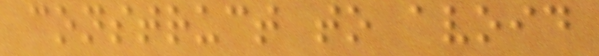construct to avoid
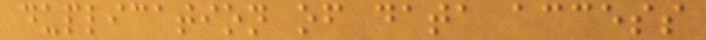duplication of data access
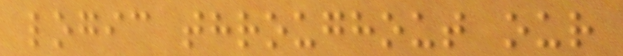logic throughout our
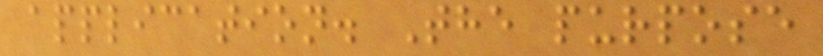application. The purpose
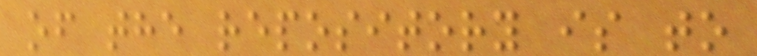of the repository is to
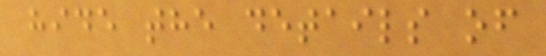hide the details of
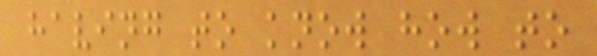having to know how to
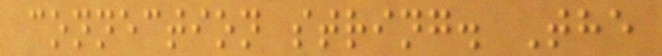connection string. The
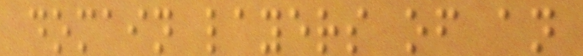domain layers of an
